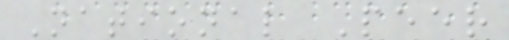National Peer
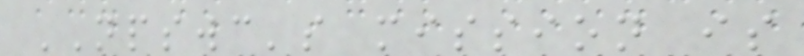NPSWC's mission is
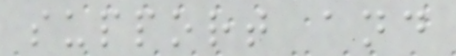support and
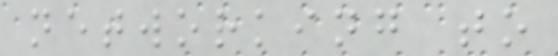networking to
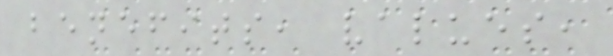benefits, values,
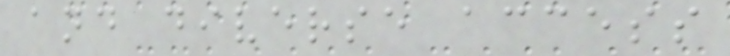and diverse access
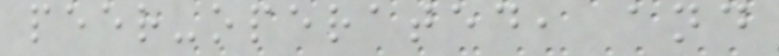peer-operated, and
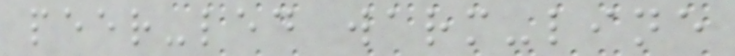peer-led warm-line
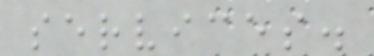services.
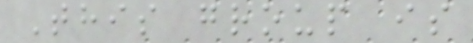This group is
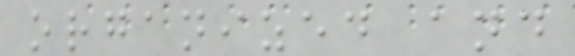organized and
